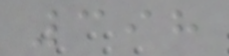398
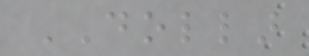DOLLAR
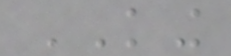KING
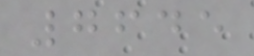7645
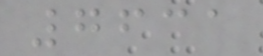7631
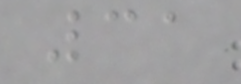31
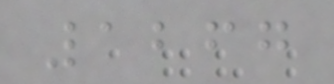1267
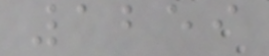1259
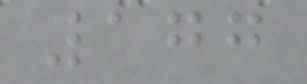177
